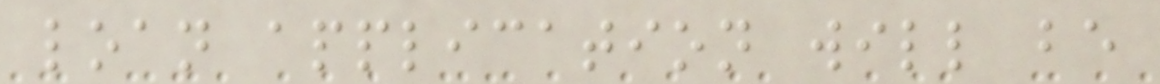loan application will be
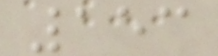153
